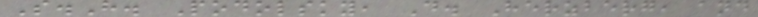S.H. Podolsky, D. Herzberg, and
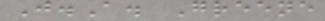J.A. Greene
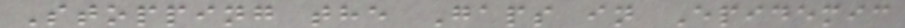Stopping the Gaps in Epidemic
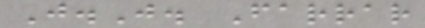J.J. Farrar
